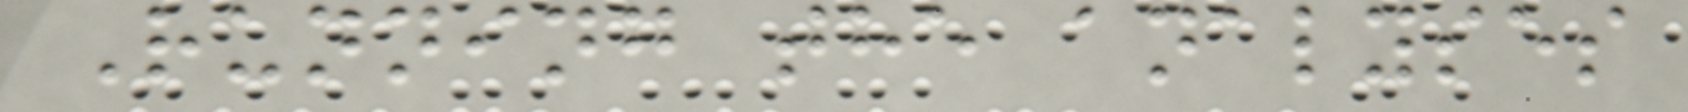Running the analyses
